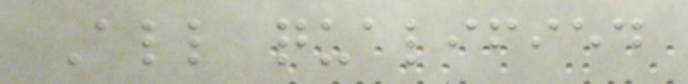All qualified
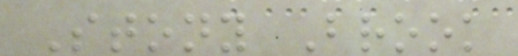Stony Brook
